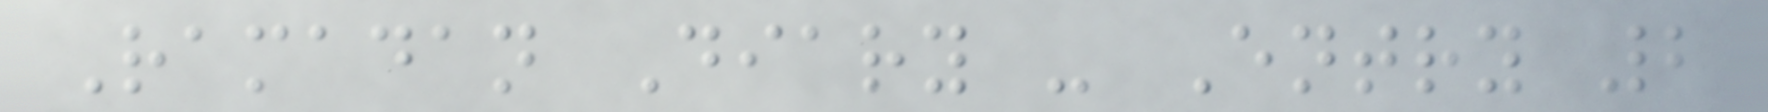Ramadan Diary - Entry 2
